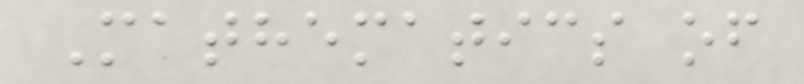Mathematics of
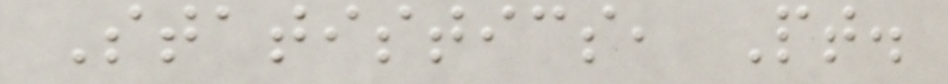Statistics, Pt.
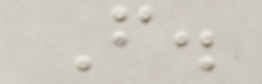F.
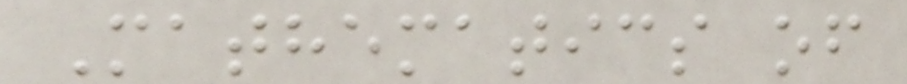Mathematics of
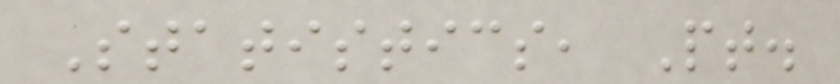Statistics, Pt.
